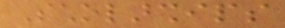Scholarships
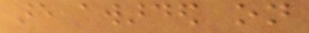are awarded on
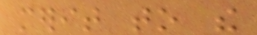merit to the
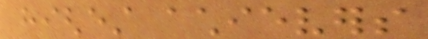highest achievers
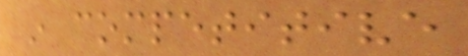in competitive
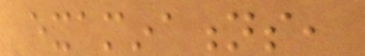examinations,
